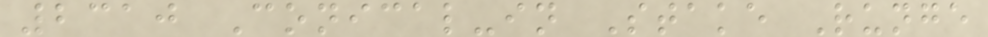2310 Conical-in Stake Runge
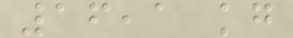16,1 kg
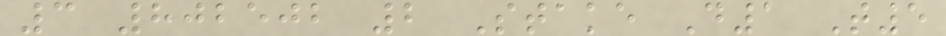3 802502 2 Stake D1 T5
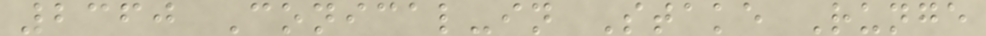2360 Conical-in Stake Runge
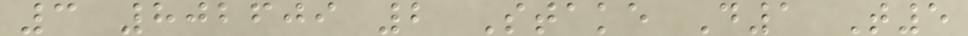3 802609 2 Stake D1 T5
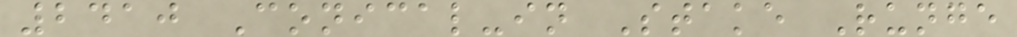2410 Conical-in Stake Runge
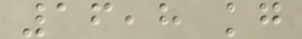16,8 kg
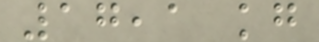17,1 kg
